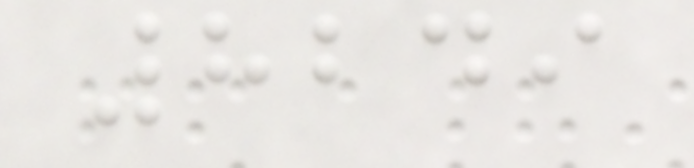8249
